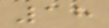18
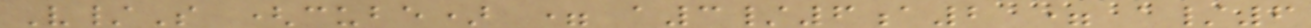V/S (cube) = a3/6a2 = a/6
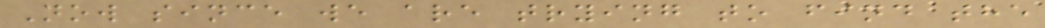Now since we are trying to find the
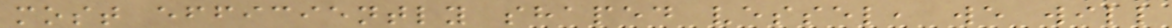most efficiently shaped vessel, we will
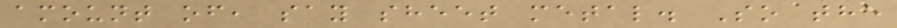amount of, say sheet metal. So the
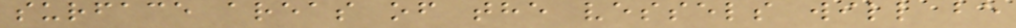surface areas of the vessels will be
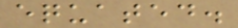equated.
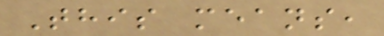This means,
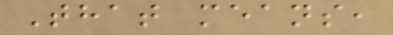That means,
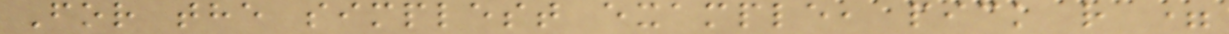For the simplest example, pick r =
